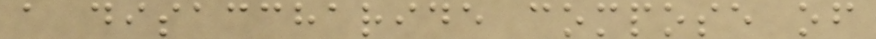a disaccharide compose of
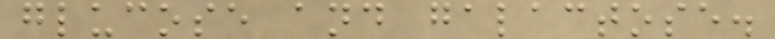glucose and galactose.
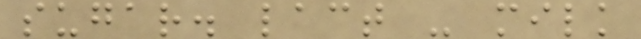sugar. lact - milk
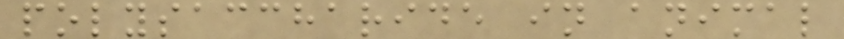polysaccharide in animal
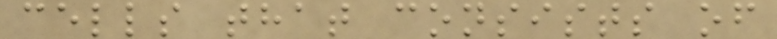cells that consists of
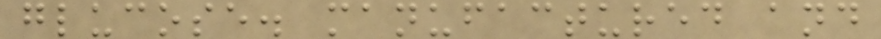glucose. manufactured and
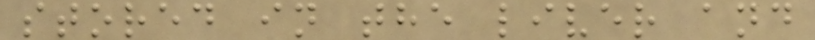stored in the liver and
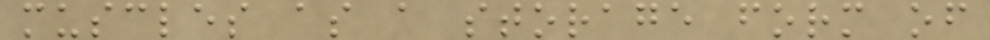muscles as a storage form of
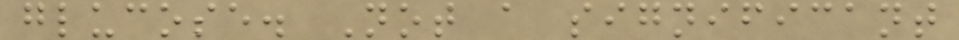glucose. Not a significant
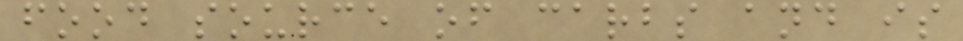food source of carbs and is
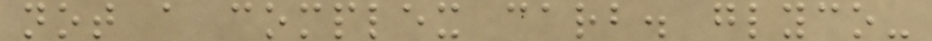not a complex carb. glyco-
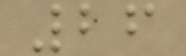26
